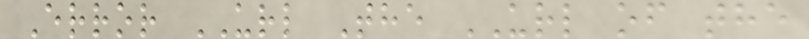Error URL The URL of the
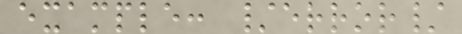example: /error/
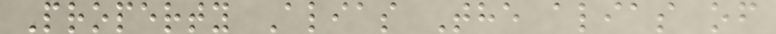Property Alias The alias of
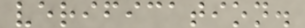verification.
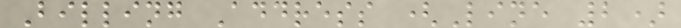Billing Address (Line 2)
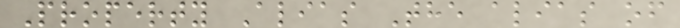Property Alias The alias of
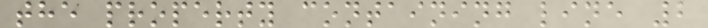the property containing line 2
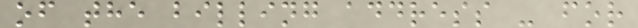of the billing address - for
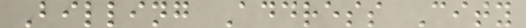Billing Address City
